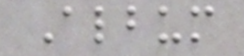Album
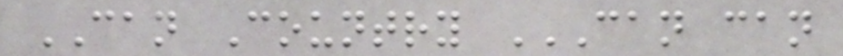CAN Country CAN CAN
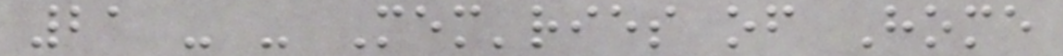21 - - Mem'ries of Home
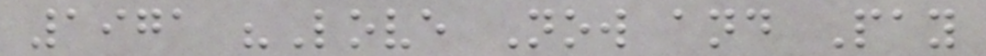1971 "Love Now and Pay
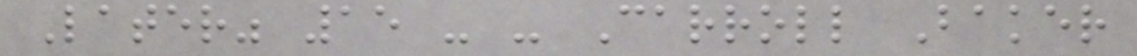Later" 15 - - Carroll Baker
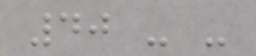40 - -
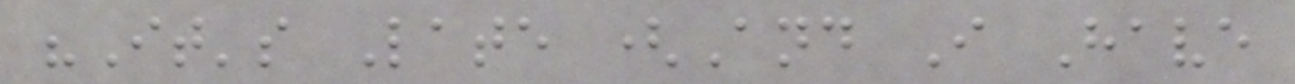"It's Late (And I Have
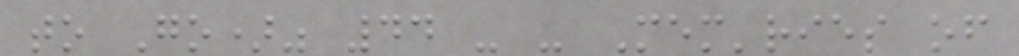to Go)" 44 - - Mem'ries of
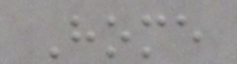Home
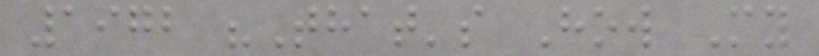1972 "That's How My
